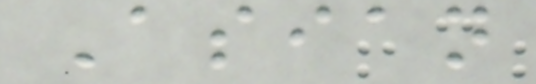Asian
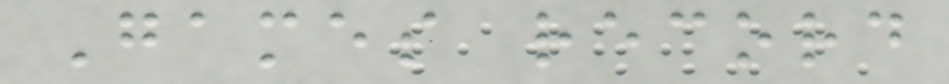Games record
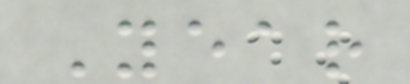Year
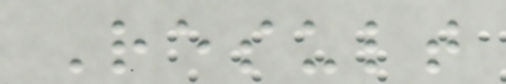Result
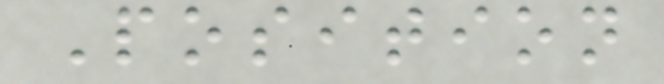Position
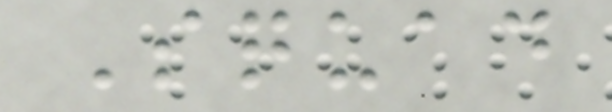Squad
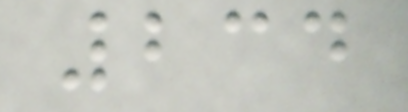234
